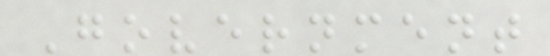Government
